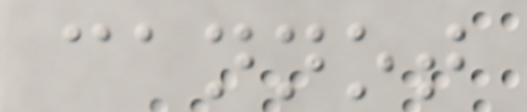cannot
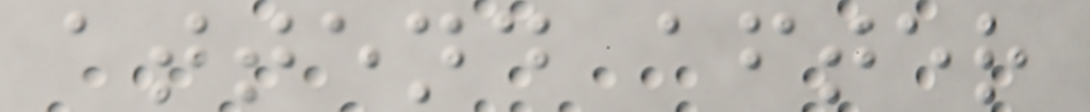attend after
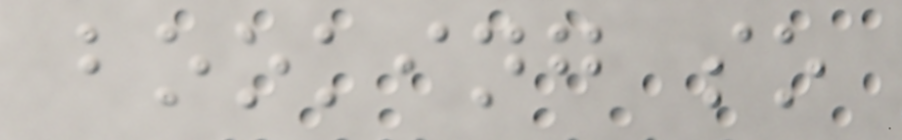booking so
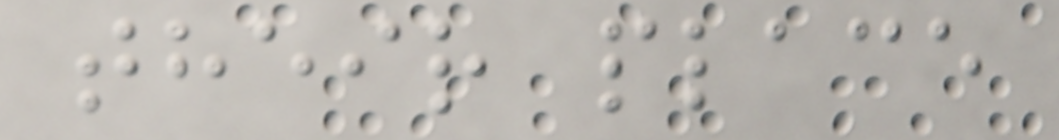their place
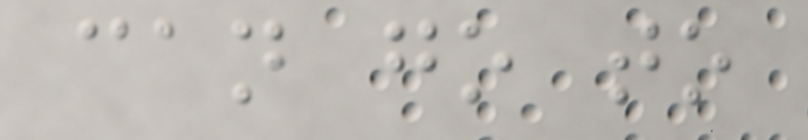can go to
